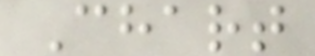Chart
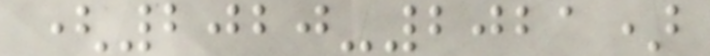(2020-2021)
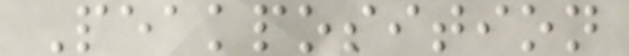Peakposition
